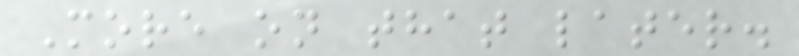More on that later.
